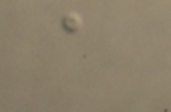a
